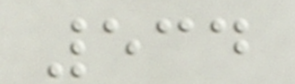534
